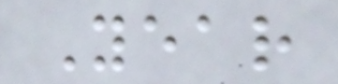Year
